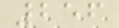256
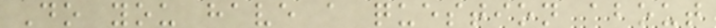Do you have a question about
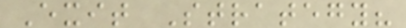Exit Strategy?
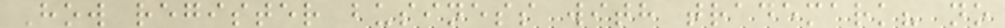How register business with trademark? no
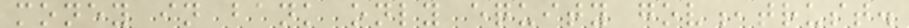money in bank only equity gov,trust.
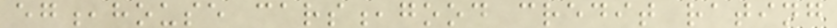eg,house cars,good credit rating
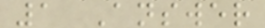1 Answer
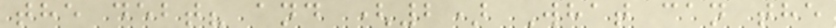the debt? and (2) What can the
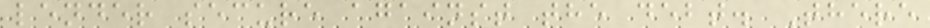lender secure against the debt. There
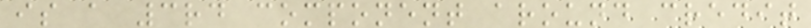is a 3rd component around credit
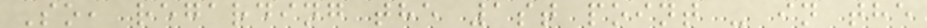So, regarding the 1st point - in the
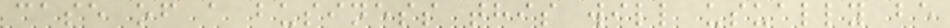case of a business this will usually be
